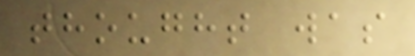thought was
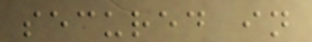secured in
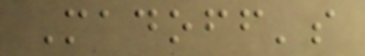Madoff's
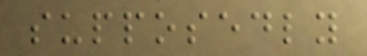supposedly
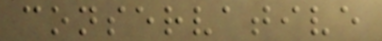conservative
